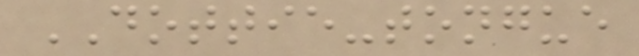DOTTIE-tongue
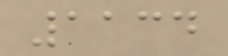1134
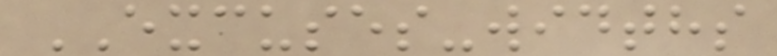EXCUSES-widths
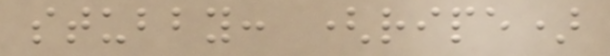stubby: (ripe)
